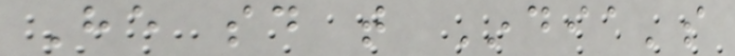He said that India's
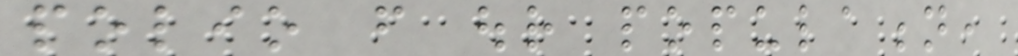polio from our population,
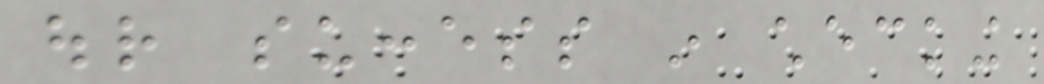our success in checking
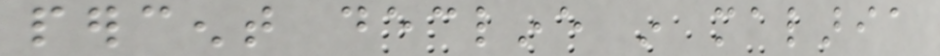percent decline in malaria
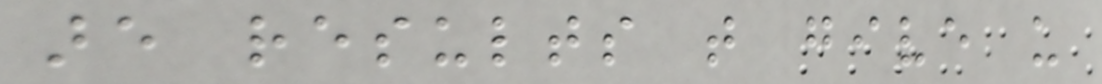are results that give us
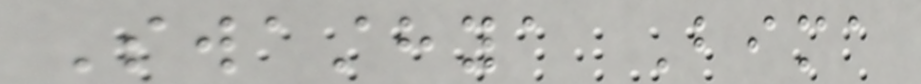Swasthya Bima
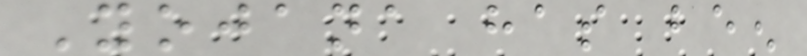Yojana has been
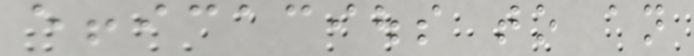efficacious to an
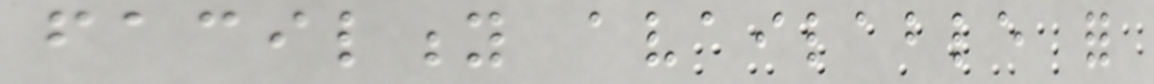facility available for
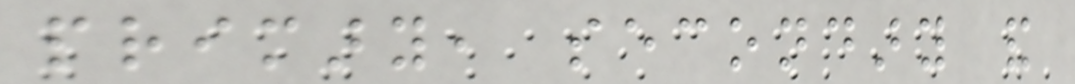primary, secondary and
